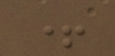+
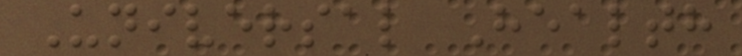Universal Health
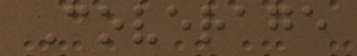Coverage
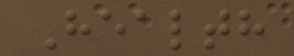Health
